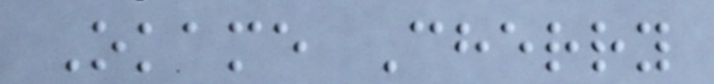Okame Cherry
